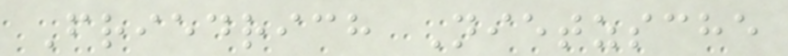Friedrich Nietzsche
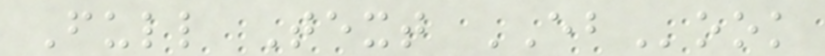Full Text EBook
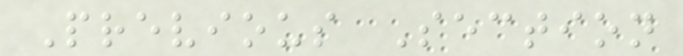Previous Section
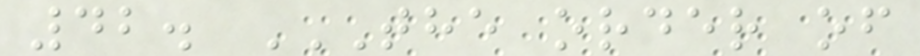42. THE ORDER OF
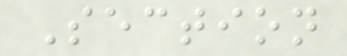Section
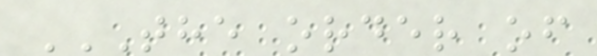THE ORDER OF
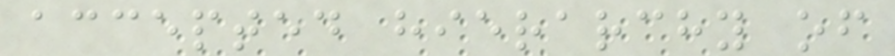accepted hierarchy of
